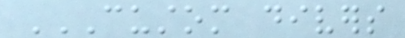CUSTOM DIVERS
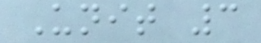Unit 3
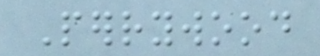Perrywood
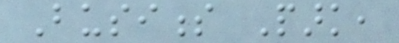Business Park,
